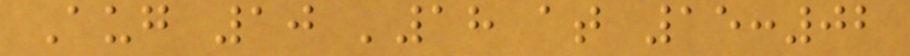Aug 10 '18 at 15:02
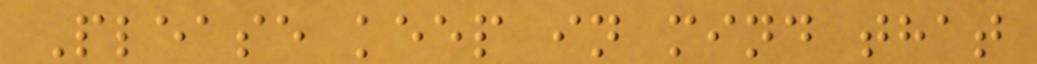Please keep in mind that
